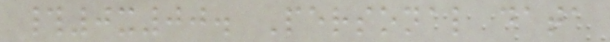#0x00. Personal data
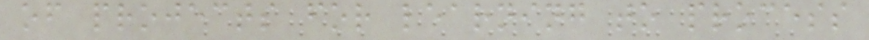of projects for learning to process
